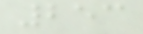253
